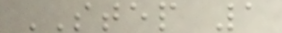STEP 1
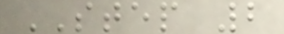STEP 2
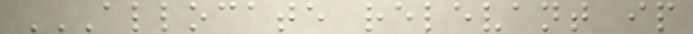ALLOCATE RELEVANT IP
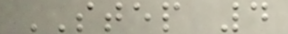STEP 4
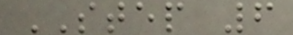STEP 6
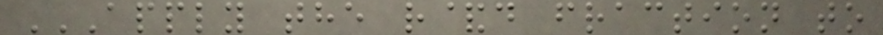APPLY THE R&D FRACTION TO
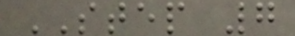STEP 7
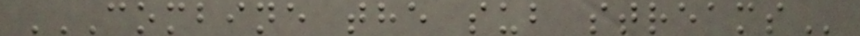COMBINE THE SUB STREAMS
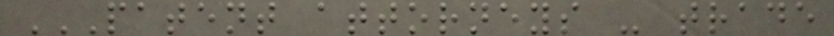PATENT ATTORNEYS - TRADE
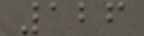126
